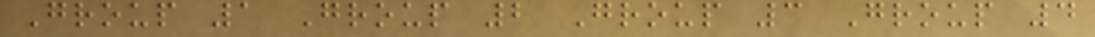Group 1 Group 2 Group 3 Group 4
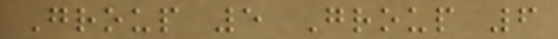Group 5 Group 6
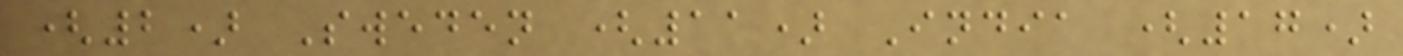(2) Sweden (11) India (17)
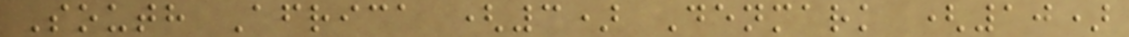South Africa (3) Denmark (10)
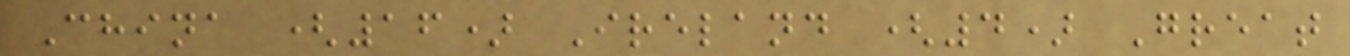China (16) Ireland (4) Great
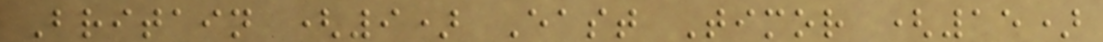Britain (9) East Timor (15)
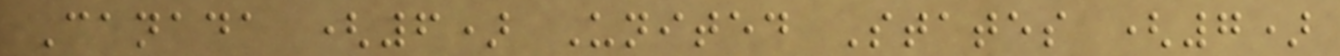Canada (6) United States (7)
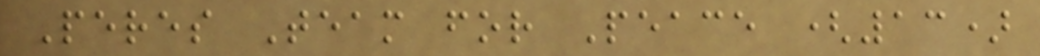Peres Team for Peace (13)
